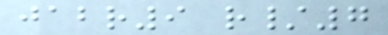jabr9 r/7
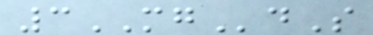3MGdS
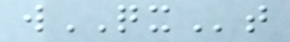wQXt
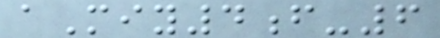aMiy4f-6
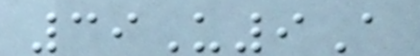39U9A
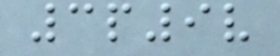3p9v
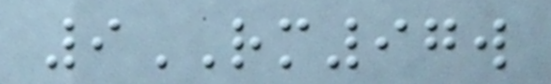9RM97w
